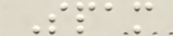Spam
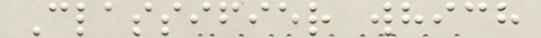Classifier which
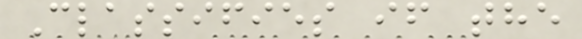Classifies if the
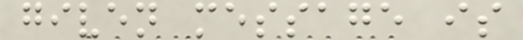given message is
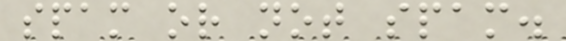spam or not spam.
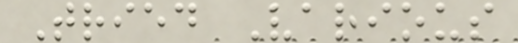Tried Various
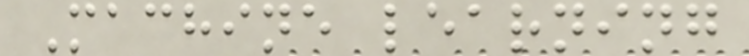Machine learning
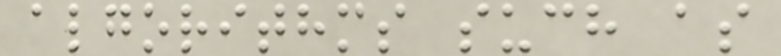algorithms such as
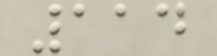114
